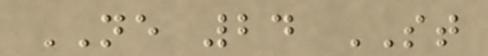NE 24 ST
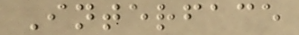Interface
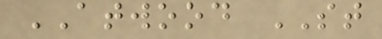ATWOOD ST
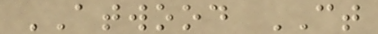ATWOOD CT
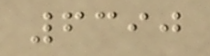6390
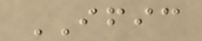IFIC
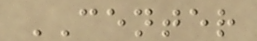CENTER
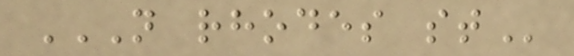N RHODES ST
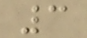3
